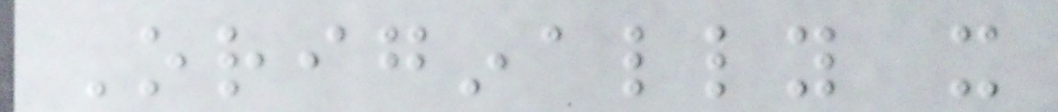Originally it
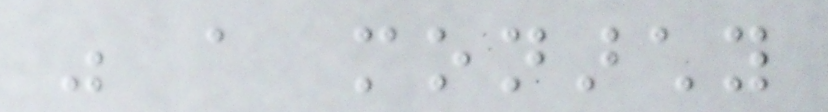was a monarchy
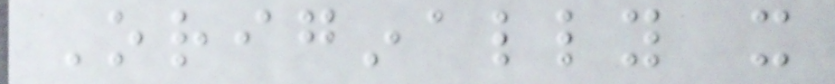Originally it
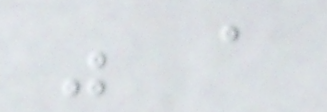was a
